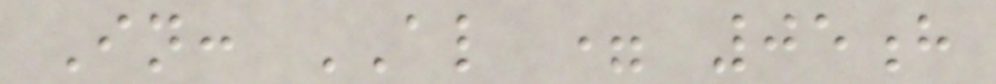In: AL = 05h
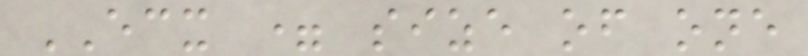ECX = size of one
